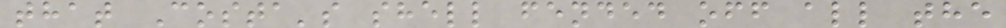that Costa's shell fended off all the
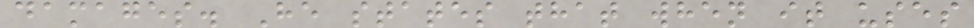damages. He states that when it uses
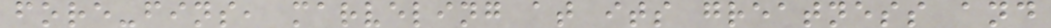fore-fins, marveling at its greatness and
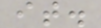it.
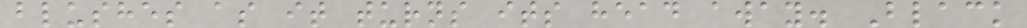blushes as it turns its head away. Black
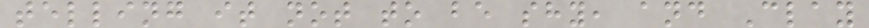telling it not to be shy, and Clay
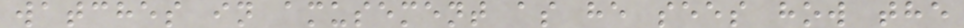watches in amusement as he sees how the
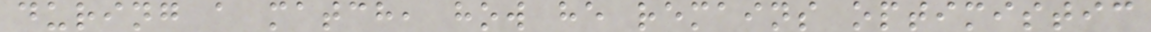during a match, how he remains optimistic
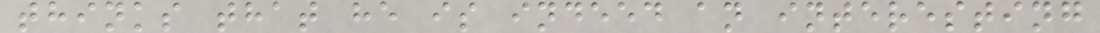thinks that he is indeed an interesting
